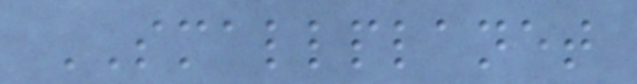SMALLPLANET
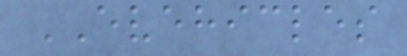EVEHICLES
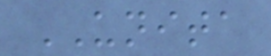UNITA
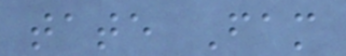tate Fam
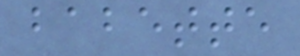babette
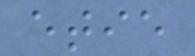etie
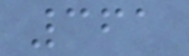361
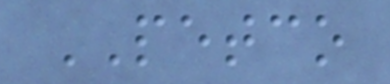PETCO
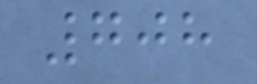708
